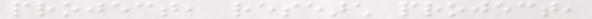project, research project,
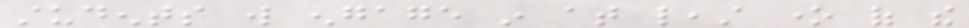students will engage in at least one of the
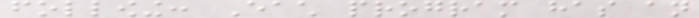following: Each program has an
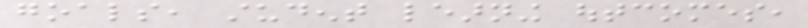goals, student learning outcomes,
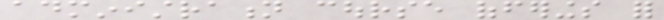administration course offerings for
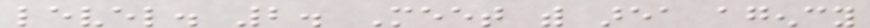level. 2. Meet with area agency
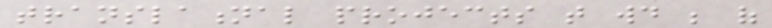translational projects that would be of
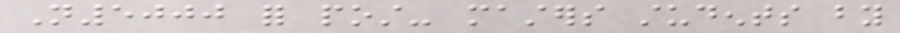N5000 for post- masters students by
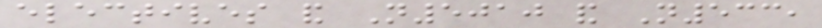electives and N5010 and N533,
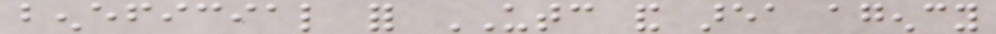beneficial for UTC and area agency
